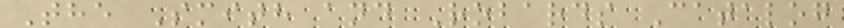The Smith and Robards Catalog
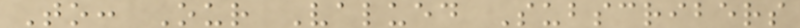To: Our Valued Subscribers
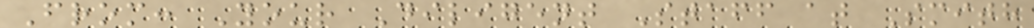From: Your Diligent Staff at Smith
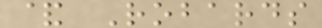& Robards
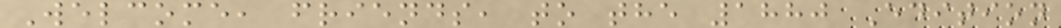Welcome, friends, to the 1880 Edition
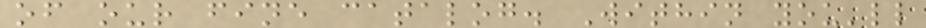of our fine catalog. Within you'll
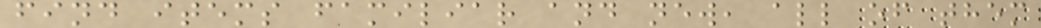find items familiar and new, all of them
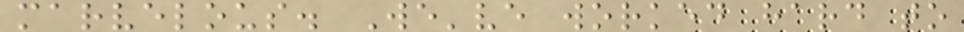marvelous. We've worked hard to
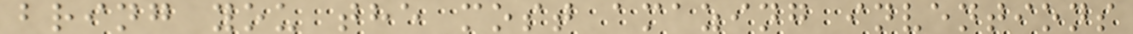bring you the most amazing inventions
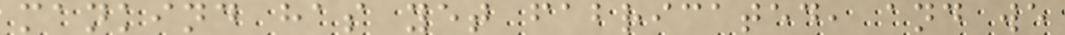mankind has yet fabricated, and we
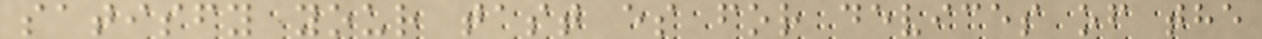satisfy your tast es for devices of the
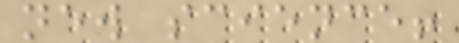new science!
